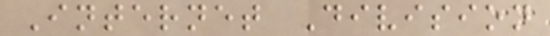Internet Division
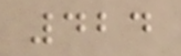424
